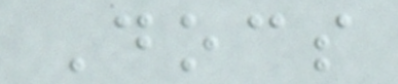Docs
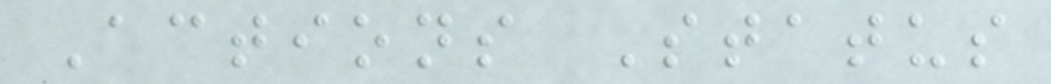Actions Status
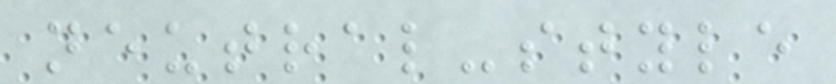neutral-style
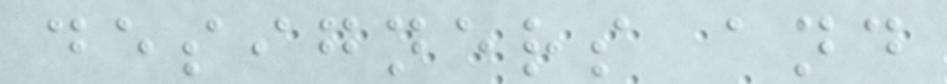designers and
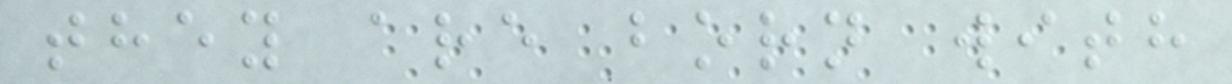they are born with
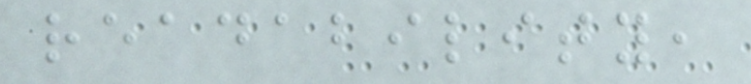readability,
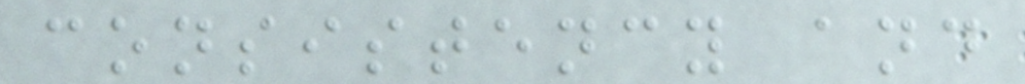consistency and
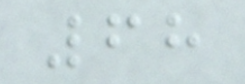68
